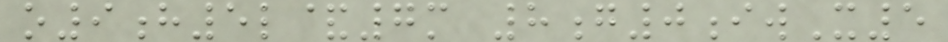o9h5l&7m 8g0iwX5
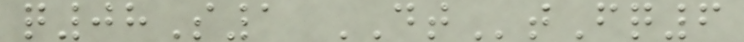q08S1 DTtFq6
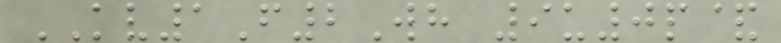KV1F2Wh 9u0p&
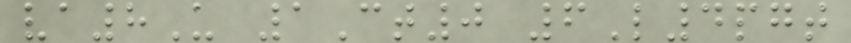va8U 1Ct0 6L4pgt
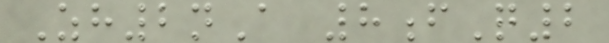Zh2nA 8fQ2
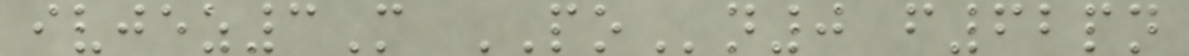ivjez3M POn0 f62pn
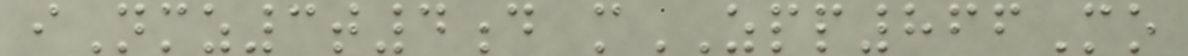iNmz3t4d mZPP866Mo
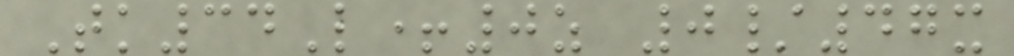Tk34L+0z 0/47x
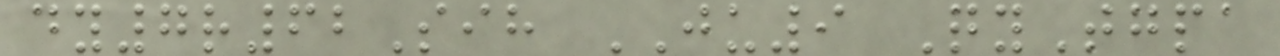dy7r62Sih JU9 QyTgpa
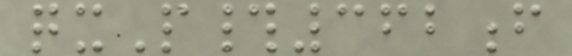qxP#362f
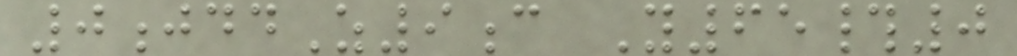0jddZ9c Y65#0
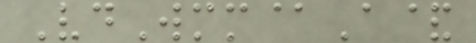VdWmm@A&
